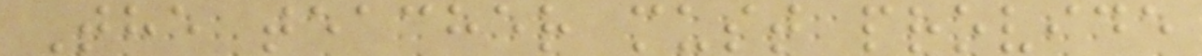The teacher must provide
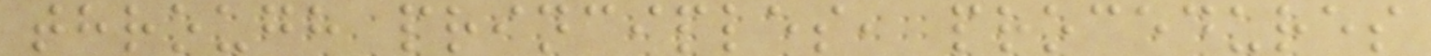through principles, procedures
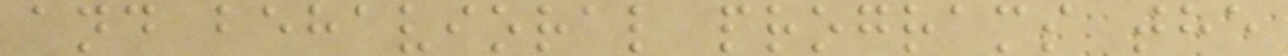and behavioral programs the
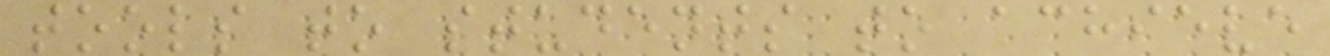tools to students to achieve
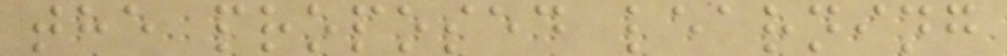the proposed learning
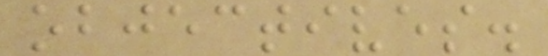objectives.
